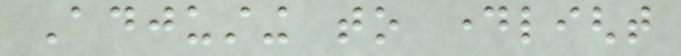Adjusting to daylight
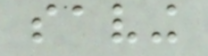saving
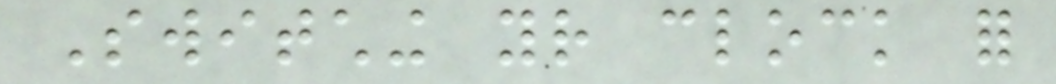Switching your clock for
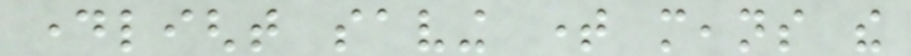daylight saving time means the
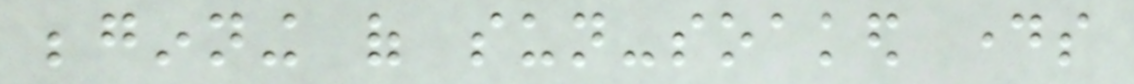beginning of sun-soaked days
